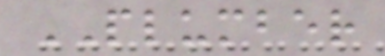PLUMBER
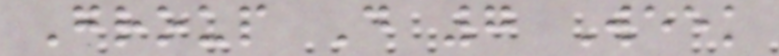Group D 7 Week
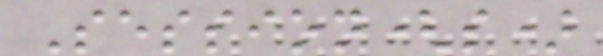Session(s)
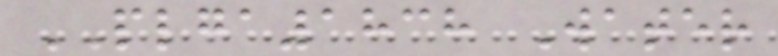PLGA1838 Water
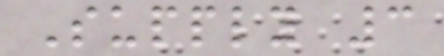Supply 3
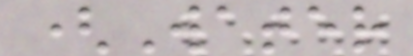(Water
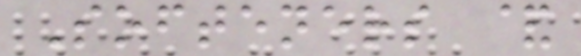Softeners &
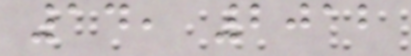14, 2012
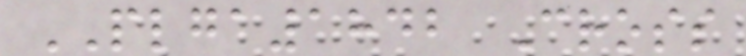PLGA1842 Cross
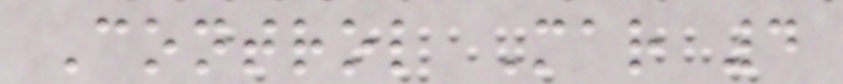Control Mar 4
